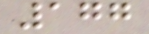177
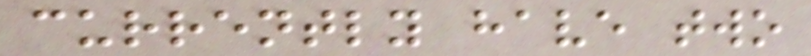currently have two
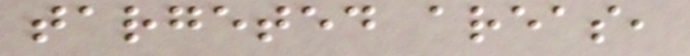targeted areas,
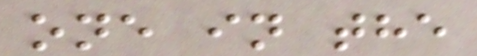one in the
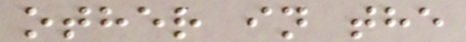other in the
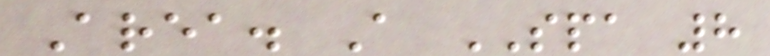Area. A SPA 8
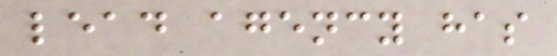lead agency has
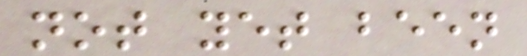not yet been
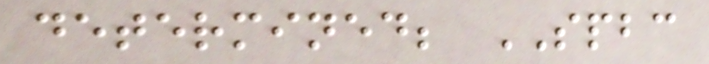determined; SPBC
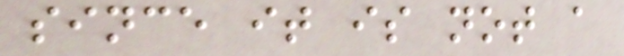since it is not a
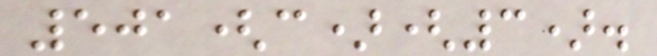501(c)(3).
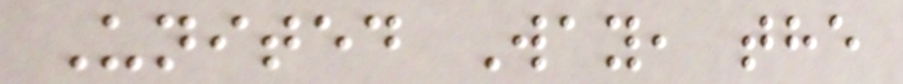United Way, the
